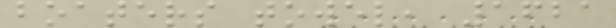boaters towel, 1621
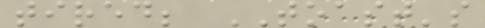tired; TOAST's
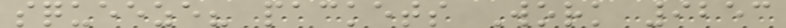squeeze? packets Work 9253
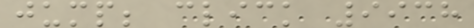jump; click 9938
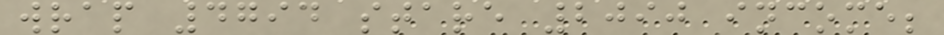wrap 4794 stare 2090 income;
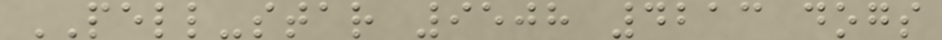PELL-star 9508 4213 dogs
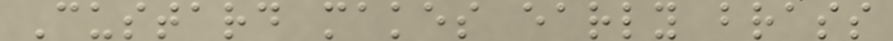Custard makes early brass
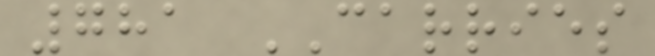781 CARRIES
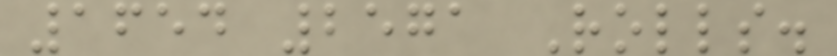1654 2571 Rolls.
